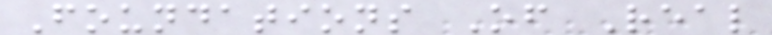Foundations Of Real
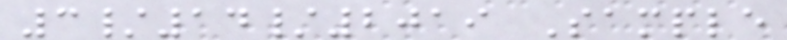3/14/2019 Sample
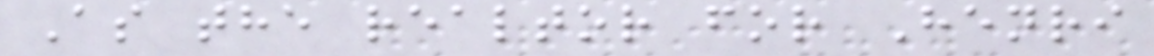As the realtor for Henri
